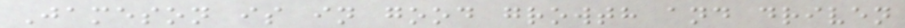Jameson is in good growth and driven
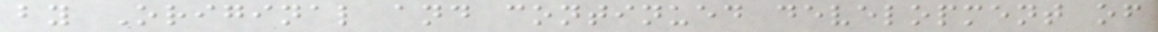by Original and continued development of
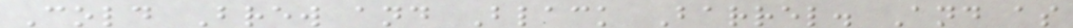Cold Brew and Black Barrel. And as
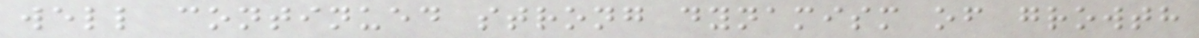well continued strong dynamism of growth
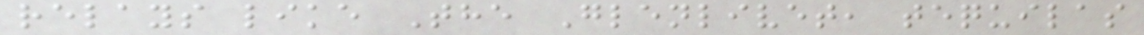relays like The Glenlivet, tequilas
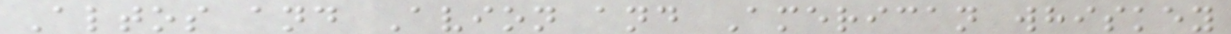Altos and Avion and American whiskey
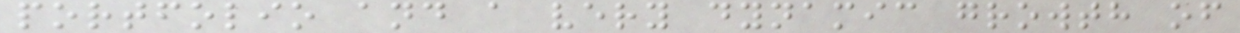portfolio and a very dynamic growth of
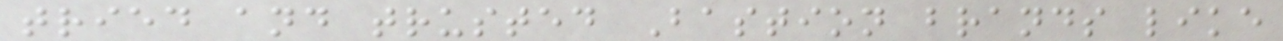tried and trusted Bastion brands like
